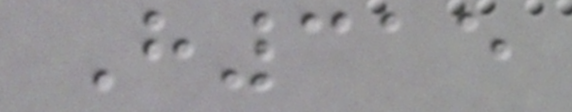H315
